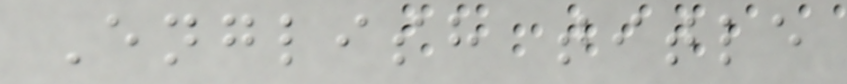English title
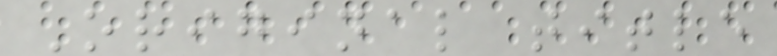Original title
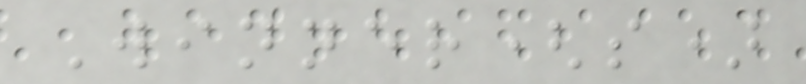Winner(s)
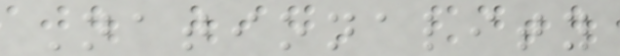Nationality
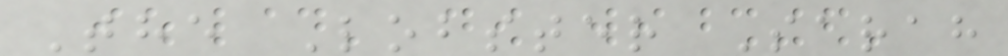The Lobster Sarah
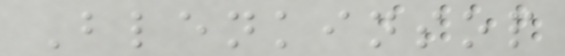Blenkinsop
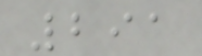291
